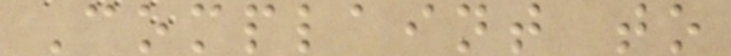Complaint to
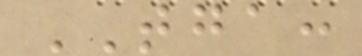TGA:
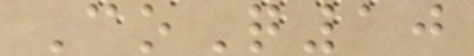CoQ10
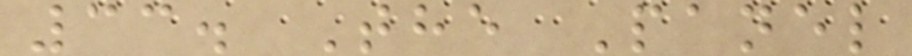33. The Panel
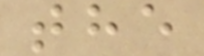the
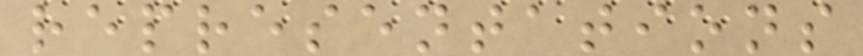representations
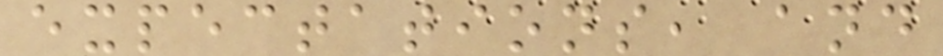expectations, and
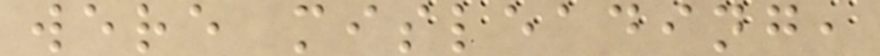were misleading,
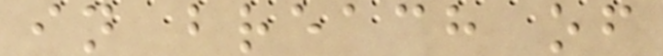in breach of
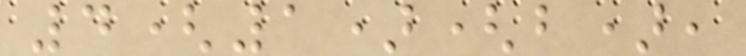4(1)(b),
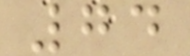74
